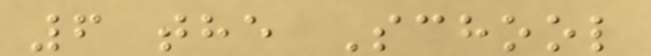6 the School
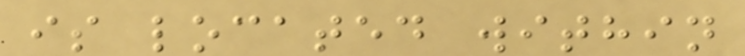is located within
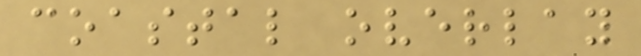coastal overlay
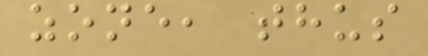zone, thus
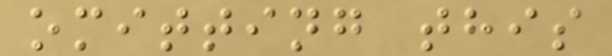omitting this
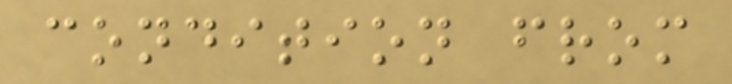condition from
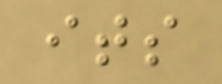its
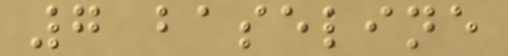7 baseline
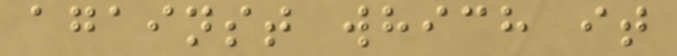against which it
